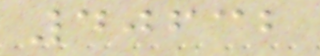40632
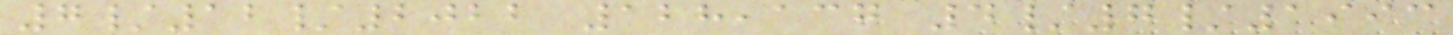7/12/2022 128,137 4/7/1993
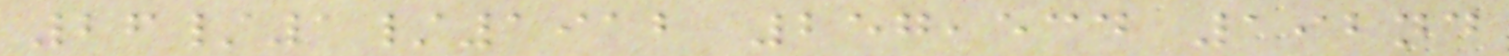26/1/1912 257,534 192nd
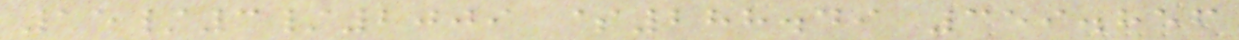15/3/2009 $288.49 359.856
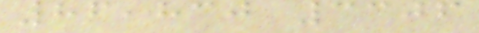86,830 3306
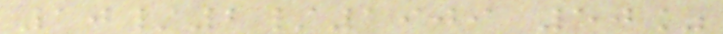10/2/1909 50%
